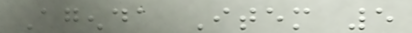Agenda Item 5
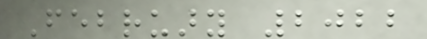February 2022
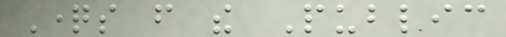Questions from the Public
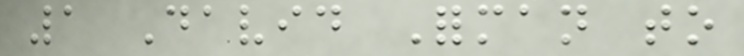1 David Forman to
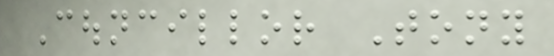Councillor Tony
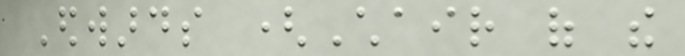Edwards (Chair of the
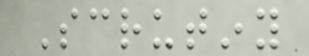Scrutiny
